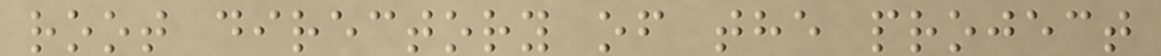root directory of the project
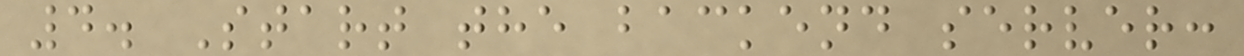4. Start the backend server:
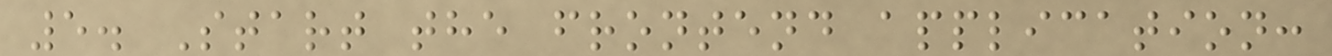5. Start the frontend application:
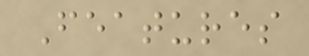Features
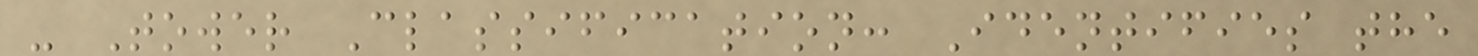- Tower Classification: Identifies the
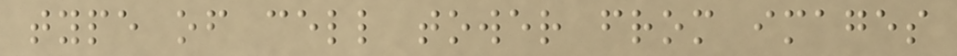type of cell tower from images
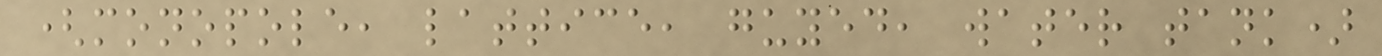(monopole, lattice, guyed, water tank)
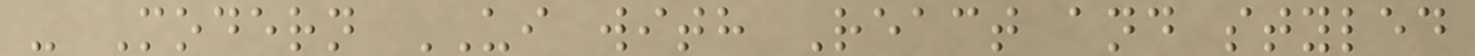- Modern UI with React and styled
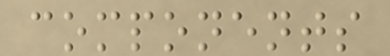components
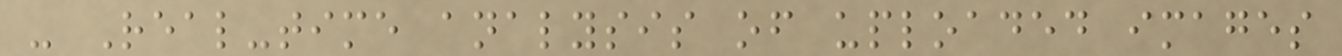- Real-time analysis of uploaded images
